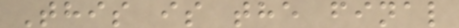This is the final
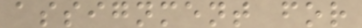assignment for
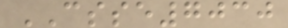CSSE7030
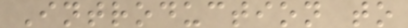Introduction to
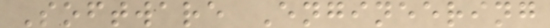Software Engineering
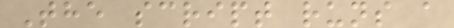The script runs a
